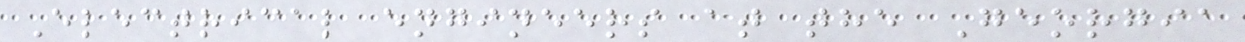Electrical engineers at the Georgia
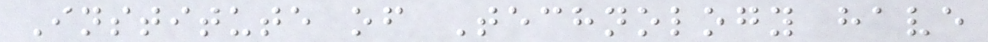Institute of Technology have
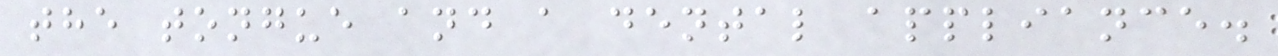the tongue and a dental appliance.
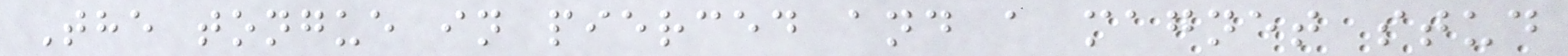The tongue in pierced and a magnet stud
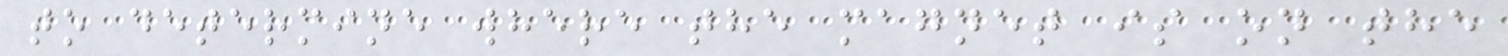to determine where the magnet is on the
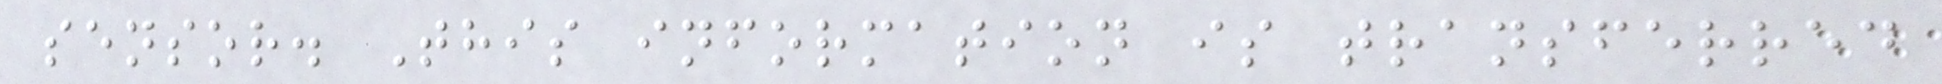sensor. This information is transferred
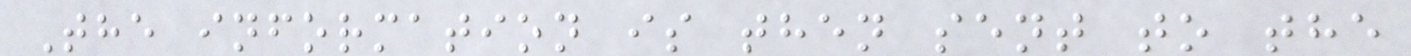The information is then sent to the
